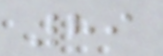89
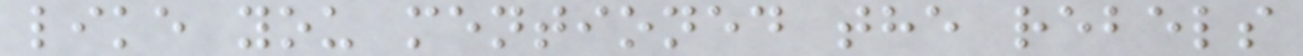like you mentioned the rebels
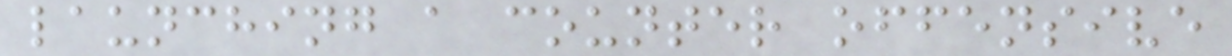launching a counter offensive
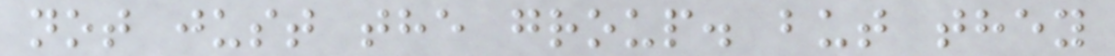not just the group. but they
